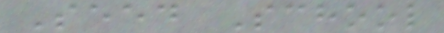Seed School
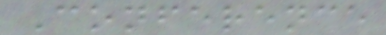Conference
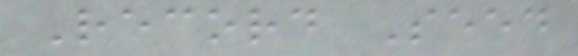Record Seed
